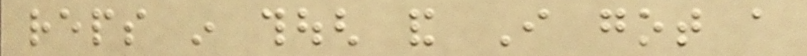reps in though and I got a
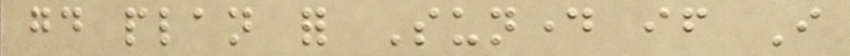good plan for Sunday if I
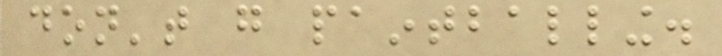don't go paintballing.
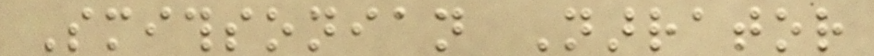Smithsonian Narrator
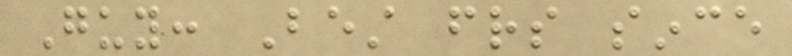Guy: Best friends since
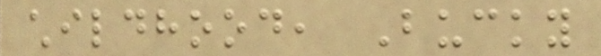childhood, Bucky
